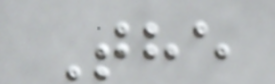The
